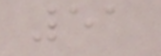51
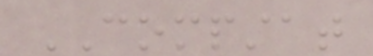COMPSTAT
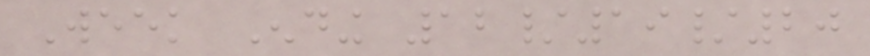Week Ending 12/19/20
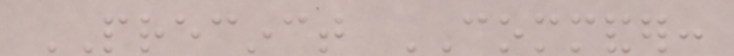PRECINCT COMMANDER:
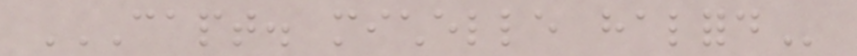CAPT. MICHELLE HALFORD
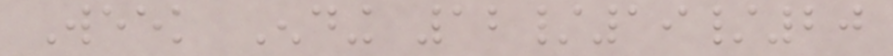Week Ending 12/19/20
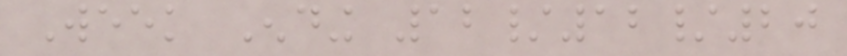Week Ending 12/12/20
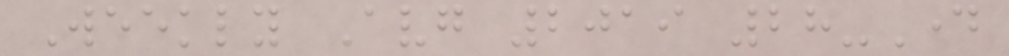Weekly Avg 2019 28-Day
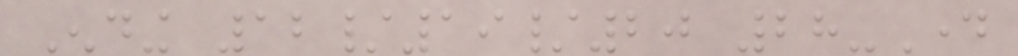Ending 12/19/20 28-Day
